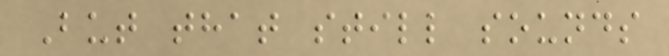But that still sounds
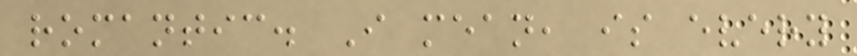romantic. I mean, is every
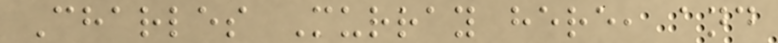Charles Murray here, and
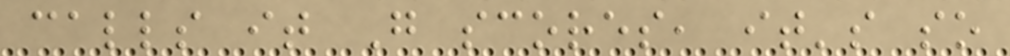calls it G scores, it's so
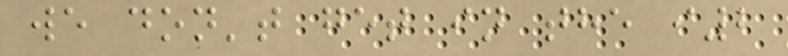we don't get in the i2
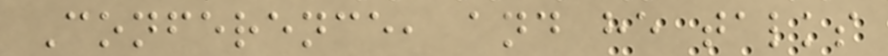Conference, and he talks
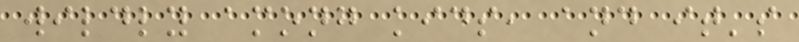wildly among kids, and it's
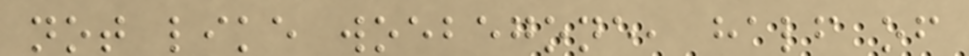not like woebegone, half of
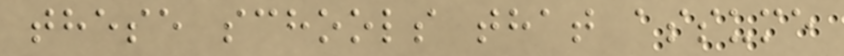these schools that assume
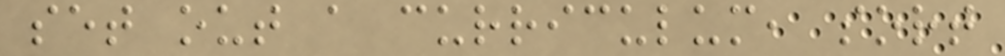set out a curriculum, sort
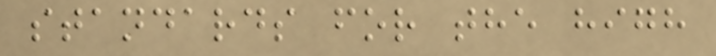standards for the high
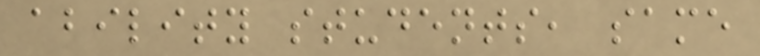ability students, same
